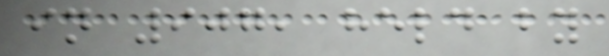in 907, held by
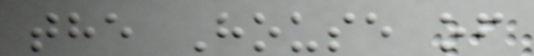the House of
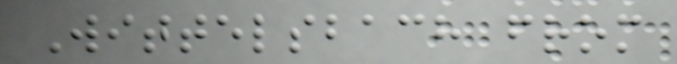Wittelsbach from
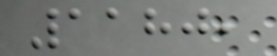1180,
